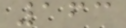163
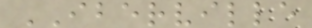IBERVILLE
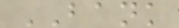BANK
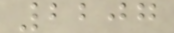2207
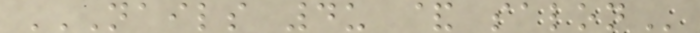NAILS 4U & SALON
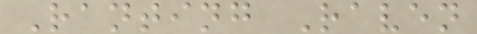Ranting Raven
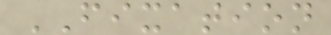FIXATION
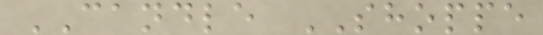CANDLE SHOPPE
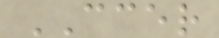CCER
